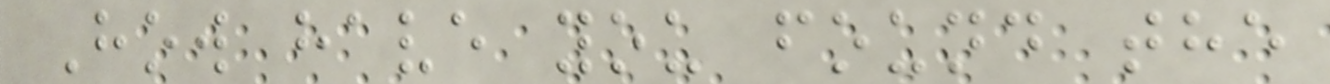How have you found the
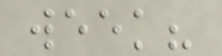week?
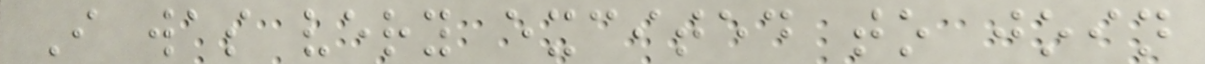I was very excited to join
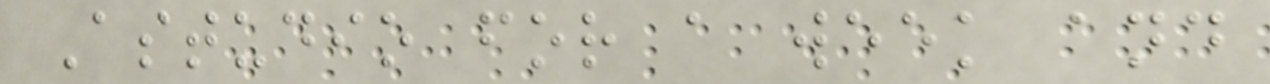Astudio for a week and
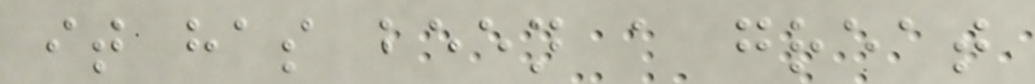it has been a great
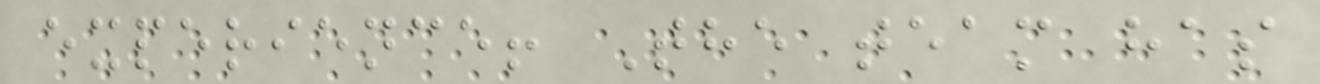experience! The team has
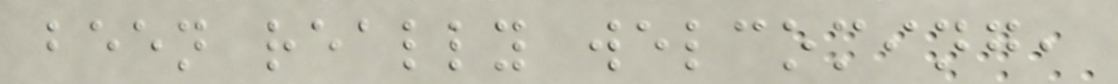been really welcoming,
